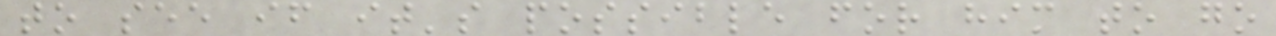to see if it's possible for him to go
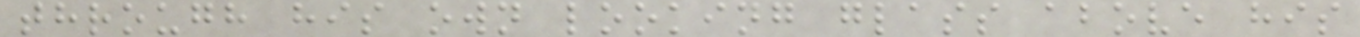through his own looking glass above his
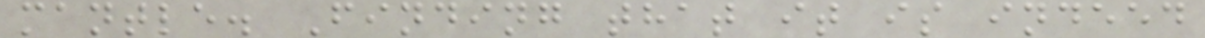mantle. Finding that it is indeed
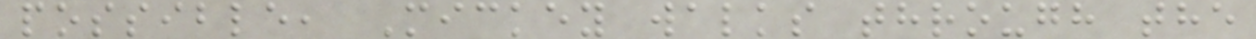possible, Mickey walks through the
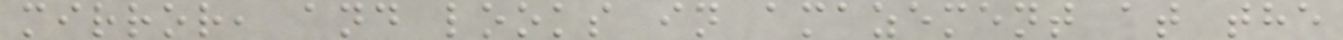mirror, and looks in amazement at the
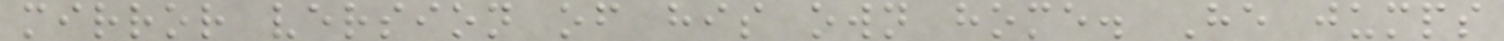mirror version of his own home. He jumps
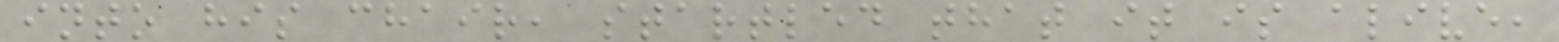into his chair, startled that it is alive,
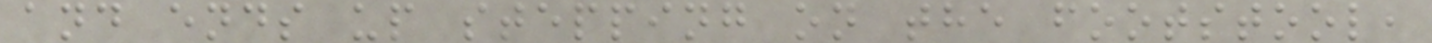and ends up stepping on the footstool,
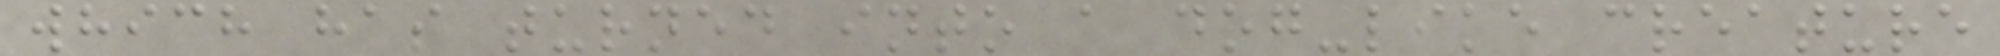which has turned into a dog-like creature
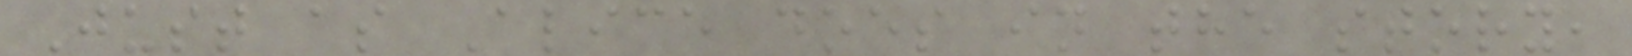Just as Alice does in the story,
